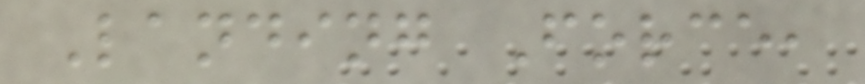Landing Force,
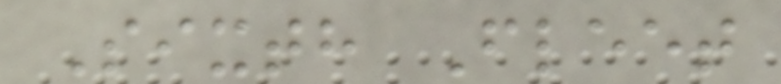Sixth Fleet
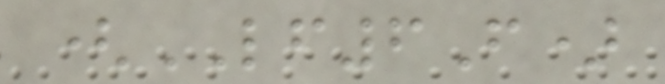(LF6F)
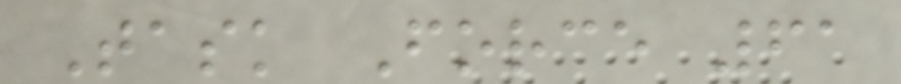Task Force 61
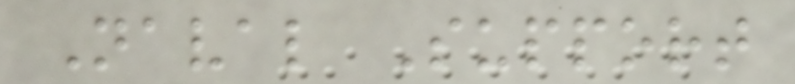Naval Support
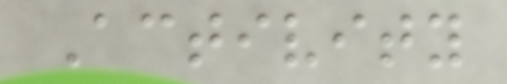Activity
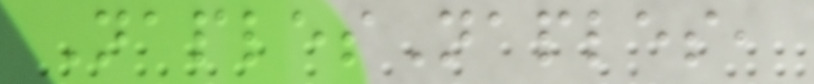NaplesNaples,
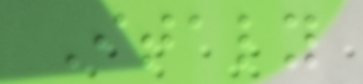Italy
